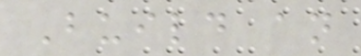Build an
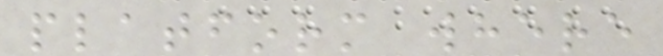platform where
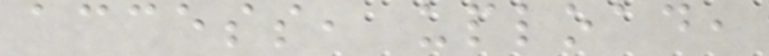access, upload,
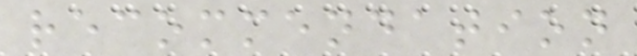recommendation
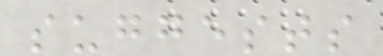suggests
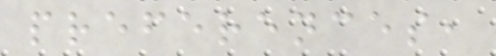preferences,
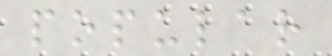popular
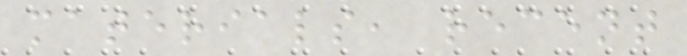materials, recent
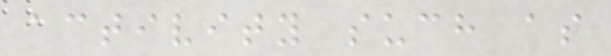activity such as
